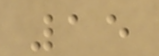15
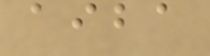aiba
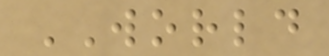WORLD
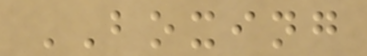BOXING
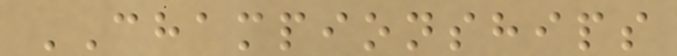CHAMPIONSHIPS
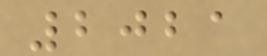2021
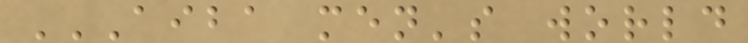AIBA MEN'S WORLD
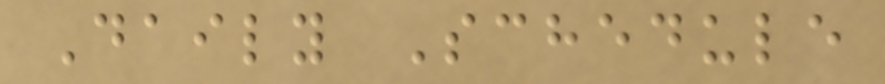Daily Schedule
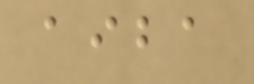aiba
